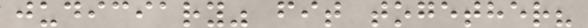judiciary" fit together?
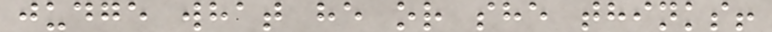judge what he or she thinks!
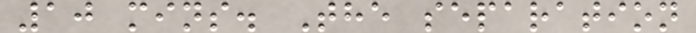10 mins. The separation
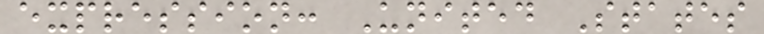expression: United States
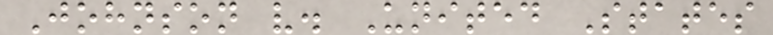Johnson v. United States
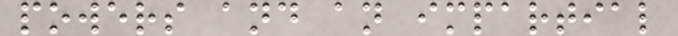powers and an impartial
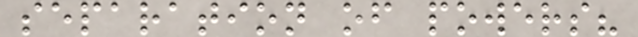separation of powers?
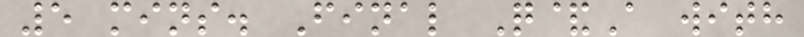5 mins. Final Q&A with
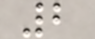2
